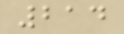214
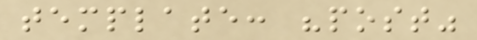template: "post"
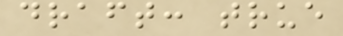draft: true
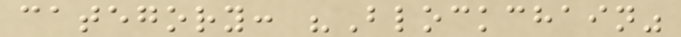category: "Blockchain"
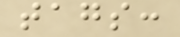tags:
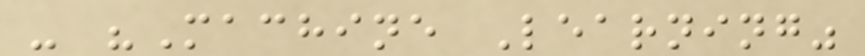- "Machine Learning"
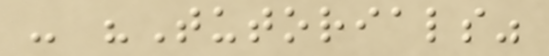- "Tutorials"
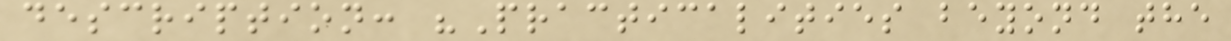description: "Practicalities beyond the
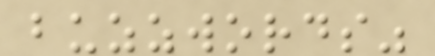buzzwords"
